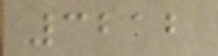3212
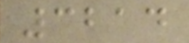3214
